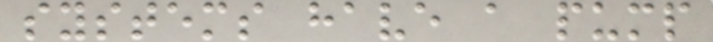systems have a pump
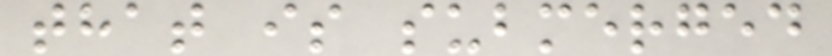that is submerged
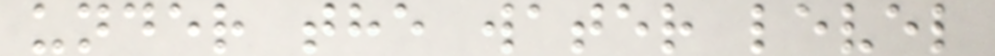under the water level
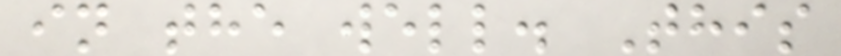in the well. This
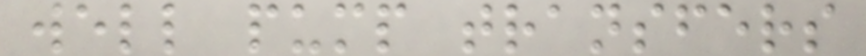well pump transfers
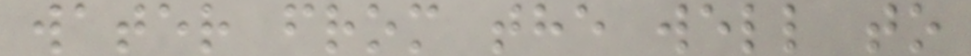water from the well to
